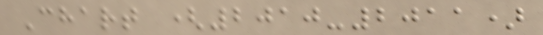Chart (2010-2011)
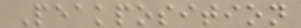Peakposition
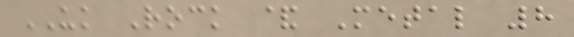UK Rock & Metal 8
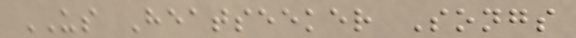US Heatseeker Songs
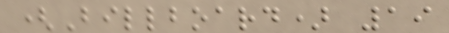(Billboard) 19
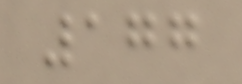177
